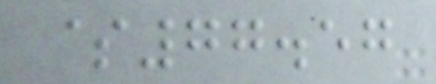$77.57
